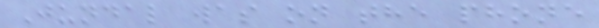Jundal was on the phone
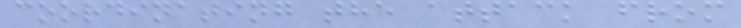coordinating the attack from
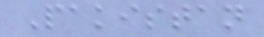Pakistan
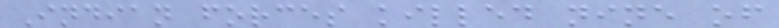Indian forces killed nine of
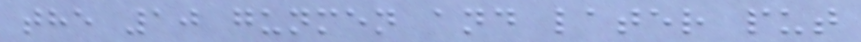the 10 gunmen and later put
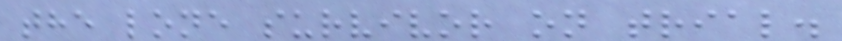the lone survivor on trial.
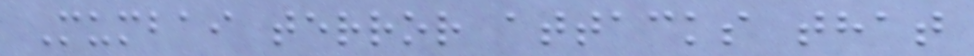Mumbai terror attacks that
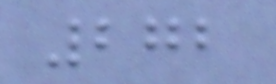272
